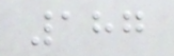187
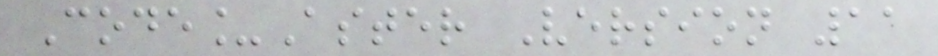Code_Aster Version 11
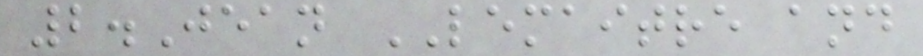2.Jean LEMAITRE and
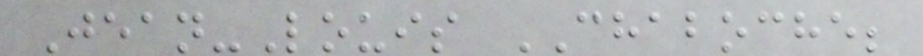Jean-Louis CHABOCHE;
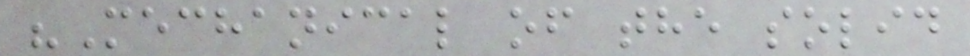"Mechanical of the solid
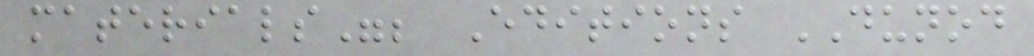materials"; Editions DUNOD
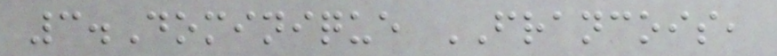3.Dominique FRANCOIS,
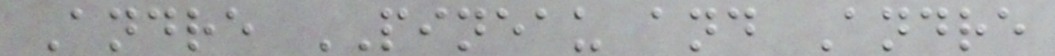Andre PINEAU and Andre
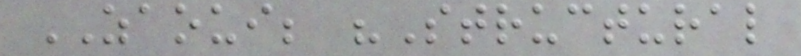ZAOUI; "Structural
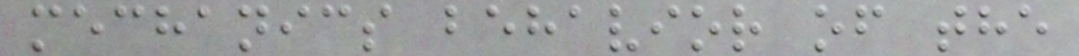mechanics behavior of the
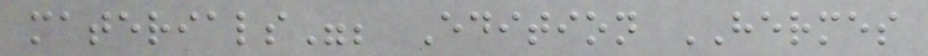materials"; Edition HERMES
